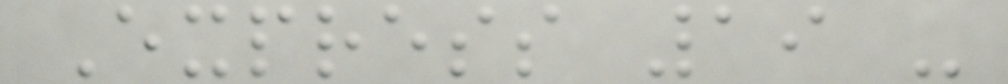Express 19 -
